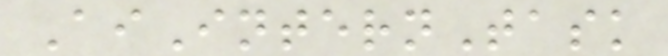AiInternTask
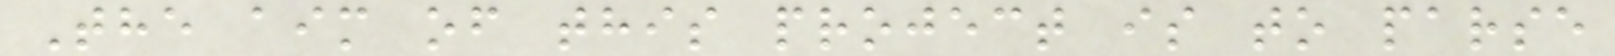The aim of this project is to parse
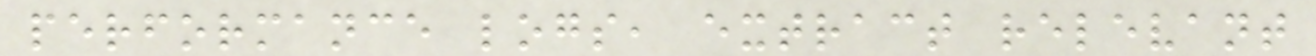performance logs, extract relevant
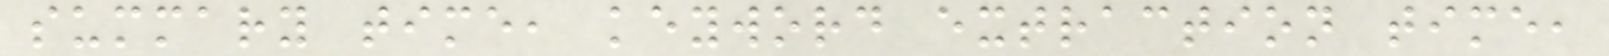summary time, keyword extraction time,
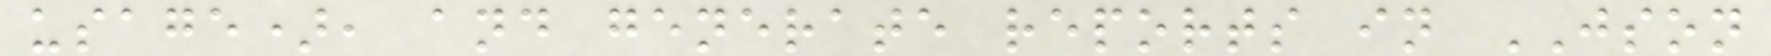usage), and generate reports in JSON
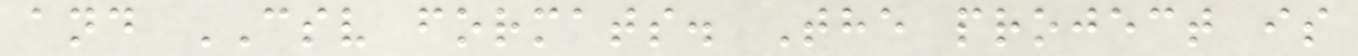and CSV formats. The project is
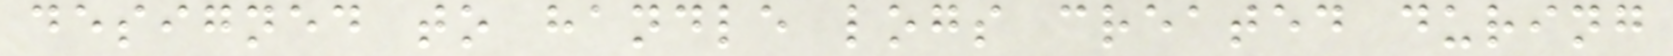designed to handle logs created during
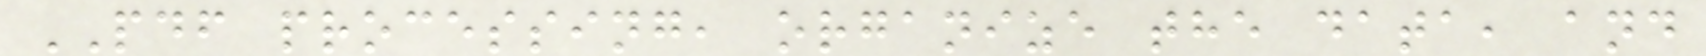PDF processing, organize the data, and
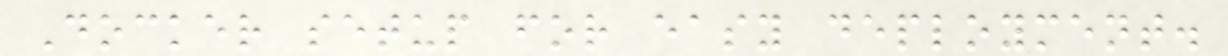Docker setup for easy deployment.
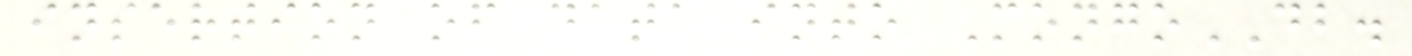insertion of data into MongoDB.
